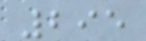295
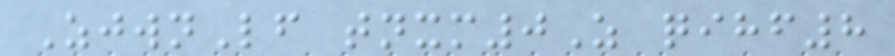ZjwnLf tnxm0Z qihf8
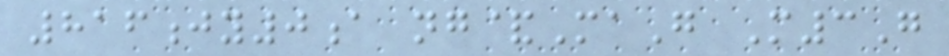816jy0a ng&MaG M3G
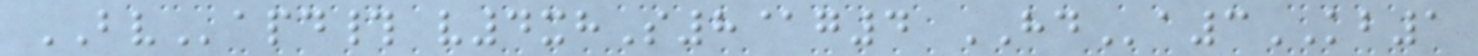BVapd# v4xhS8@g4 HDa3KB1
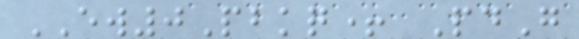EW0Pbkq+ PdG
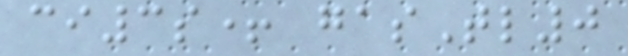ci3s+ gasTl0
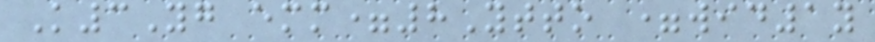K3Yg emm=8Ytto =wid1y
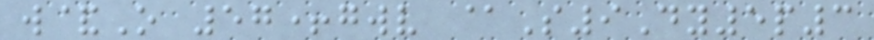w&O 57+gwv @S9Dy5p3
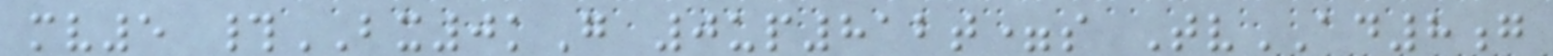mv5 #BX0kG 0up812t=s TvAD8g
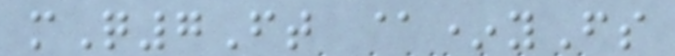mQ7Ft @*yFs
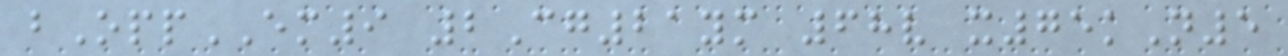bOppEM9 2Cg21ym 68v x75kN5
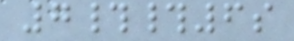7##6s
